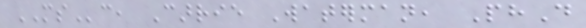MSc, Carrie Waterman, PhD
